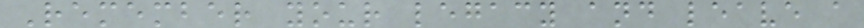Remember your legacy and leave a
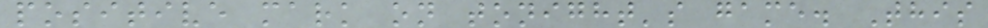positive mark on tonight's game. This
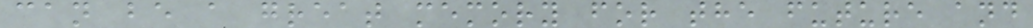can be a great memory for the future and
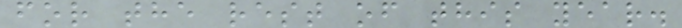for the rest of this year.
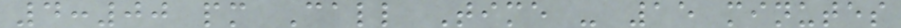4:00 pm Call Time - 15 minutes
